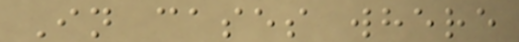In cases where
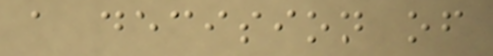a decision of
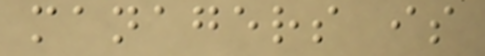managers is
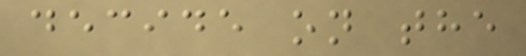decide on the
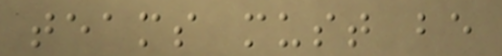teams must be
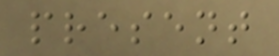present
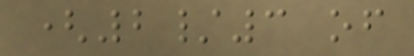(2/3 of
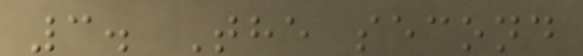3. The second
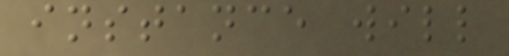instance will
